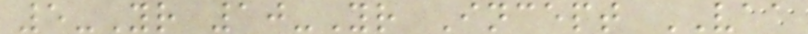5-Yr 10-Yr Incept VAA
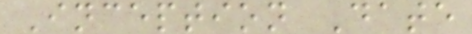Inception Date
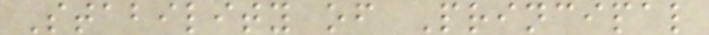Stability of Principal
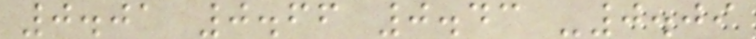0.01 0.66 0.43 -0.09
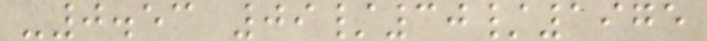-0.53 09/30/1975
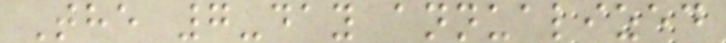The 7-day annualized
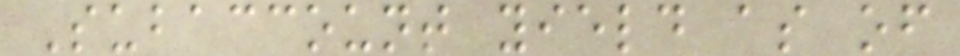Subaccount yield as of
